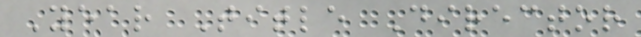Year Title Director
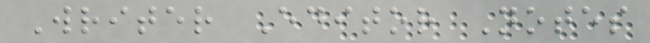Writer Editor Notes
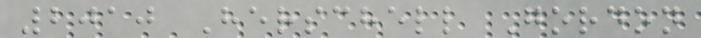2010 Herschell Gordon
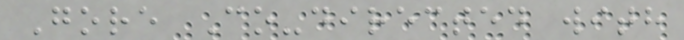Gore Co-directed with
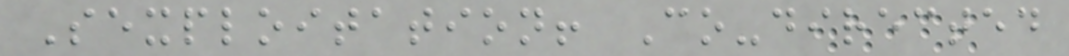Sexploitation! Co-directed
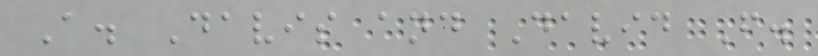A. Davis and David F.
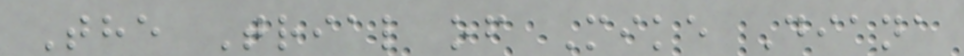The Trial of Mike Diana
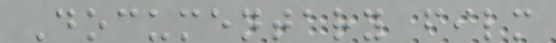Documentary film
